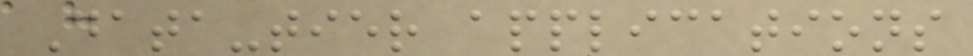Data-tier applications
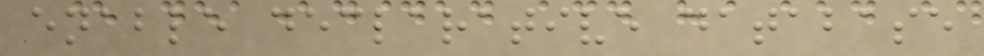enable declarative database
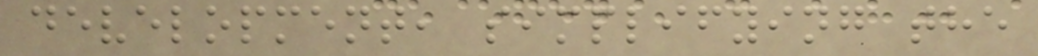development, simplifying the
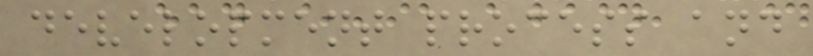development process and
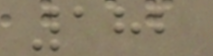182
